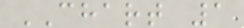CHART 1
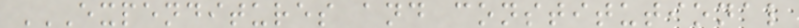EXPENDITURES AND CONSTITUTIONAL
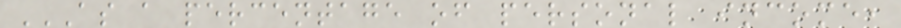AS A PERCENTAGE OF PERSONAL INCOME,
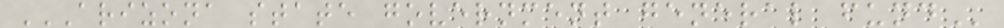ARIZONA STATE GOVERNMENT GENERAL FUND
